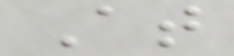At
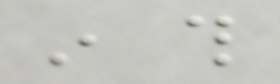in this
